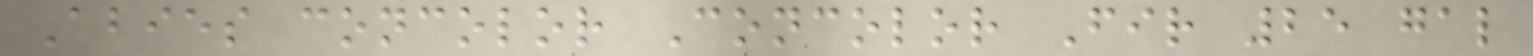Abies concolor Concolor Fir 25 gal
